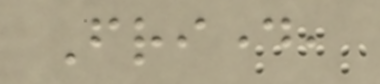Friday,
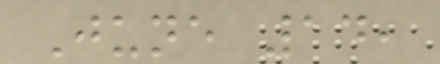June 14,
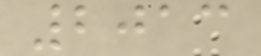2013
